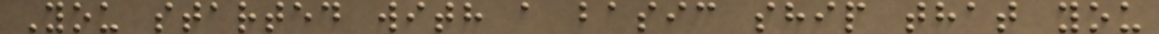You started with a basic ship that you
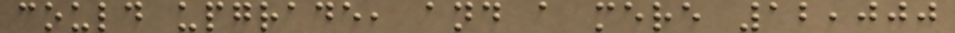could upgrade, and a mere 12,000
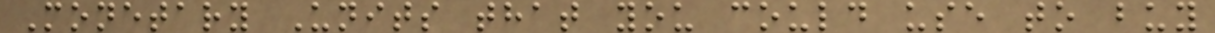Monetary Units that you could use to buy
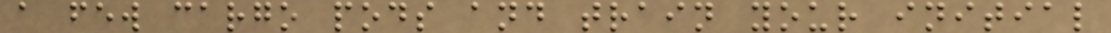a few cargo pods and train your initial
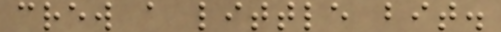crew a little bit.
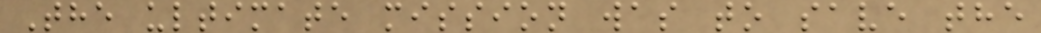The ultimate mission was to save the
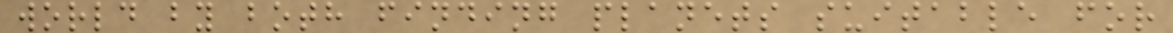world by both finding planets suitable for
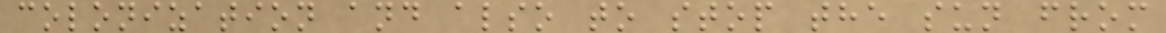colonization and also to stop the sun from
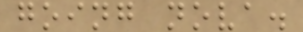going nova.
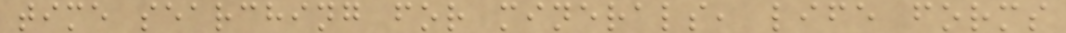time searching for minerals, life forms
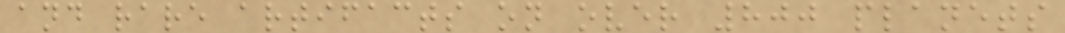and rare artifacts on over 800 planets
